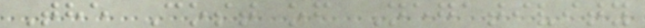The Cost of Negativity
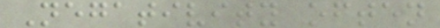Negativity often
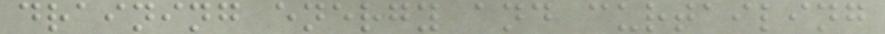draining energy and curtailing
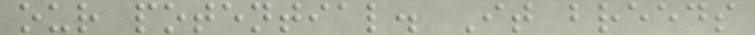our potential. It breeds
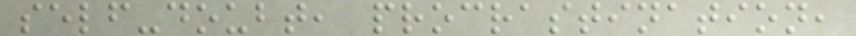self-doubt, procrastination,
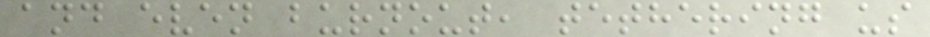and even burnout, tethering us
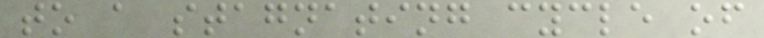to a stagnating cycle of
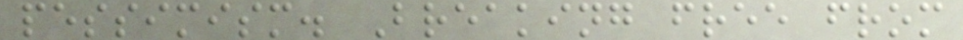pessimism. Breaking free from
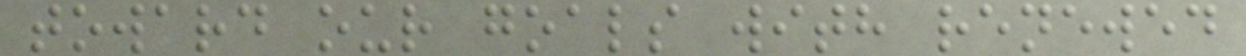toward our goals with renewed
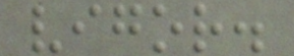vigor.
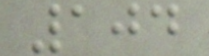104
